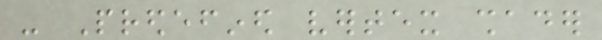- Predefined vertex shader
